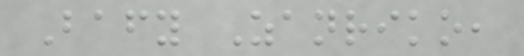Bafy Zanriko,
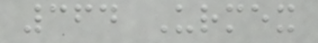364 Urmex
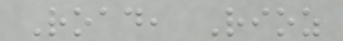Road, Rioz
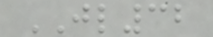JL32
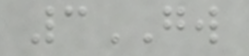3GW
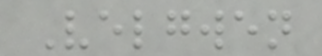Velgwen
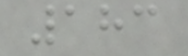183
